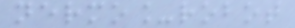nermo_robot
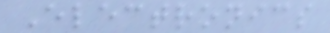Electronics
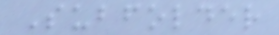Subfolder
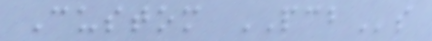Custom PCBs
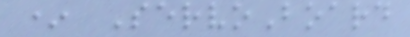* ServoBoard
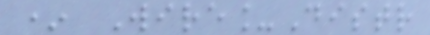* Wire_Distr
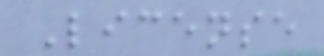License
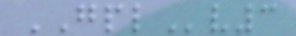GPLv3
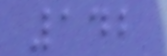142
